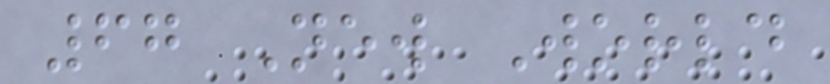67 New World
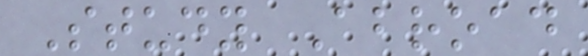Study Abroad
